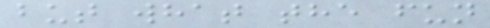but what the fun
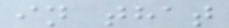in that
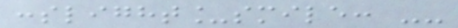:slight_smile: --
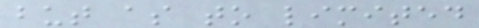but as to limited
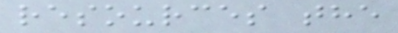resources the
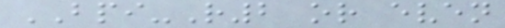BPI-R2 or even
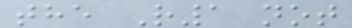the R1 not
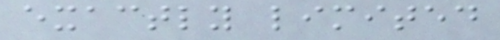exactly limited
